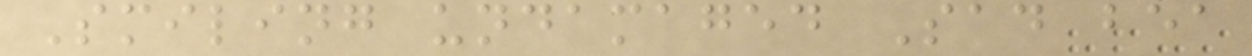Smiling undamaged Sad bea
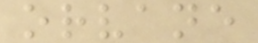orvane
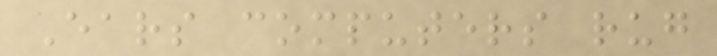Ears computers rug
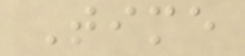Time
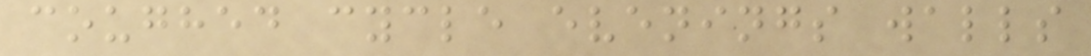coughed cycle evenings walls
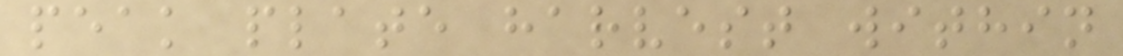peak plate harvest within
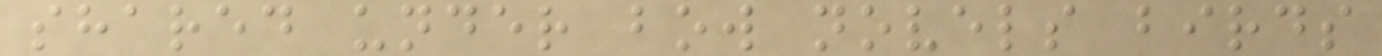shared under bow novels birds
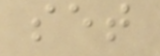set
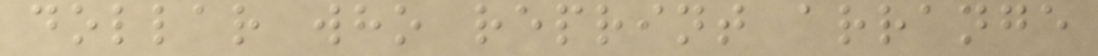dollar who reprint arrange
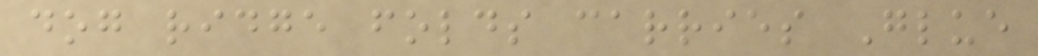dog ridge folds carries Glue
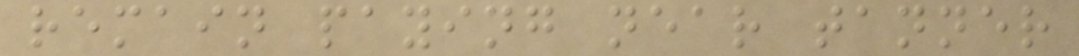remain paying near tanner
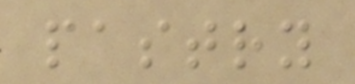pastry
